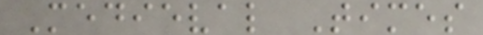Medieval Times
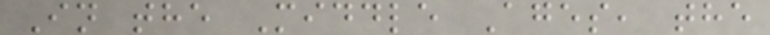In the Middle Ages, the
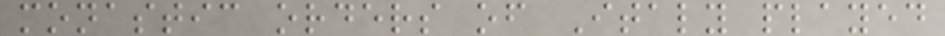monastic orders of Italy played
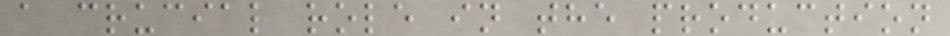a crucial role in the production
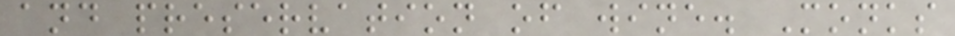and preservation of wine. Monks
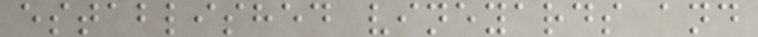established vineyards and
